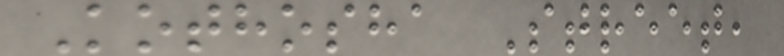Kothosha Street,
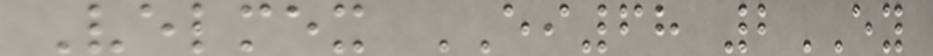Velmex EI68 2EY
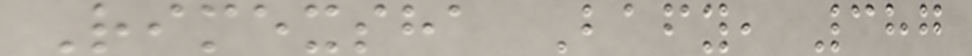Rimexsha Bafy, 387
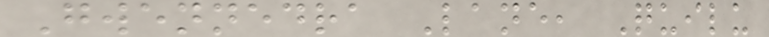Gwennedra Lane, Quilu
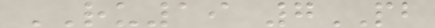RU19 7PB
